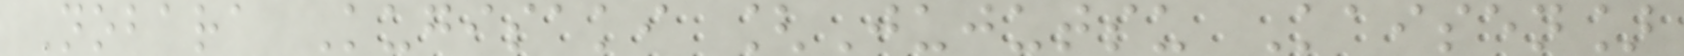Nobara Kugisaki [Jujutsu Kaisen]
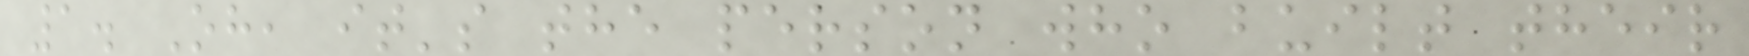1. Oh, it's the person who built their
